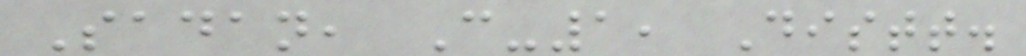Sadan, C-1, Distt.
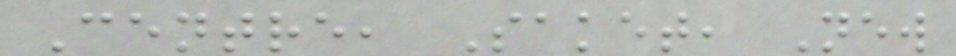Centre, Saket, New
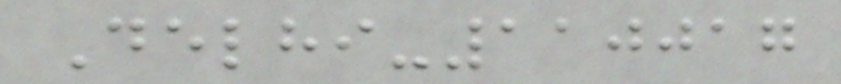Delhi-110017
